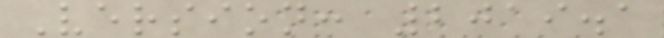Version: 2019.1
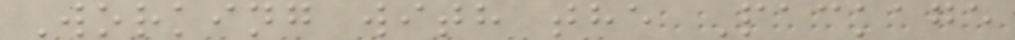Working with the Package
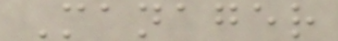Manager
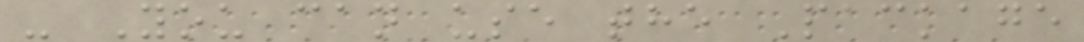- You can use the Package
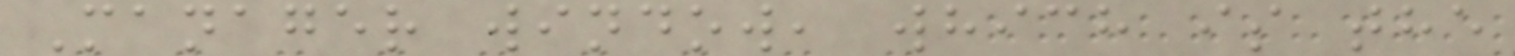Manager window, which is the
